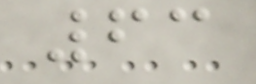63
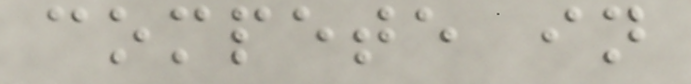compete in
